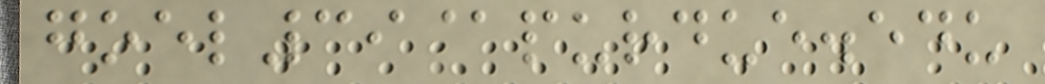goel39@purdue.edu
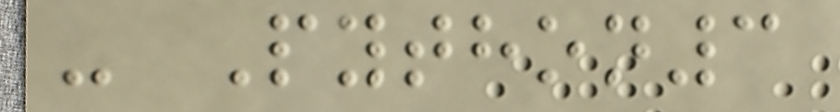- Python3
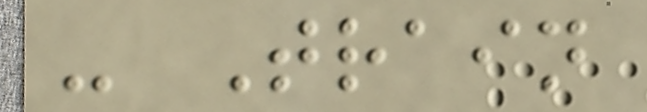- Train
